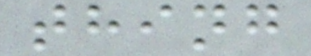thing
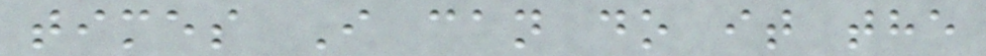times I can do it the
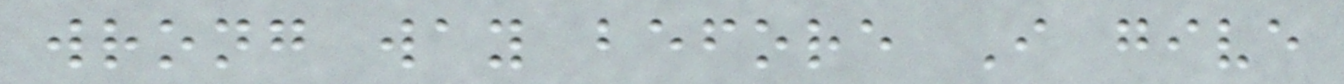wrong way before I give
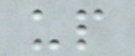up
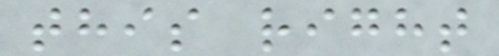this right
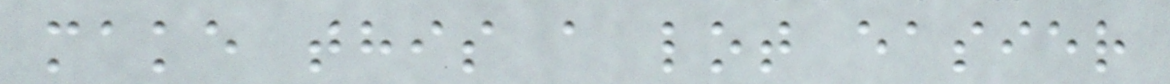make this a lot easier
